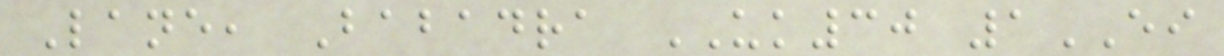Lane, Babadra UK30 1EI
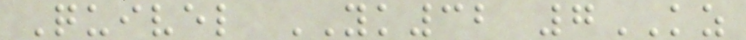Quivel YK32 7KZ
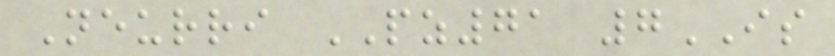Neurri PZ71 7IS
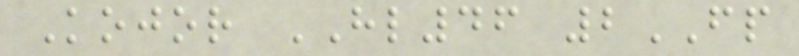Kojor HL46 2FP
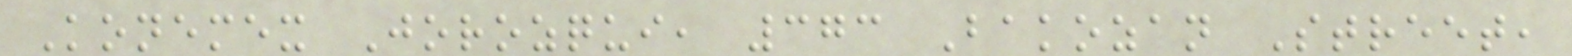Konemex Jorozqui, 373 Bakozan Street,
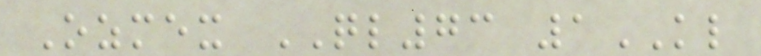Ozmex QL73 1KL
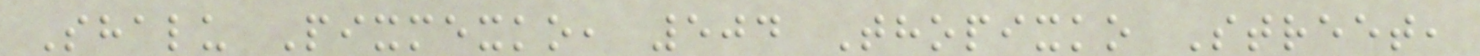Shalu Pixmexko, 504 Thopixko Street,
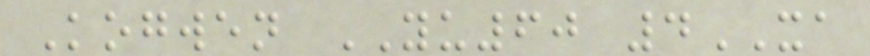Kogwen YU60 4XA
